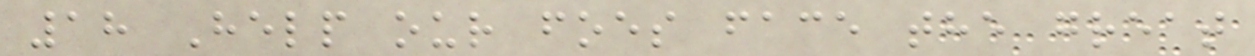18 Help our foes face the great
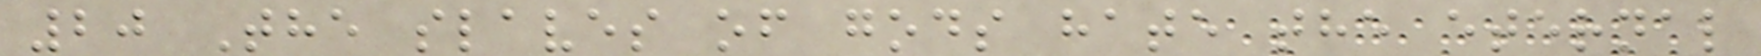20 The slaves of gods hate the eternal
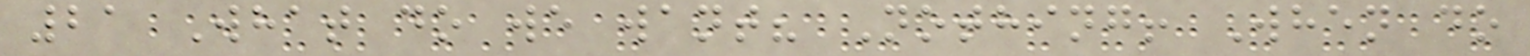21 What do we want? Nothing! When do
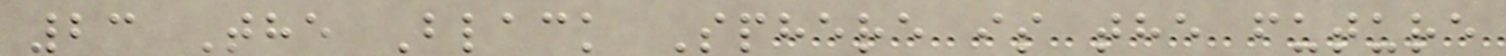23 The Black Sphere is the future
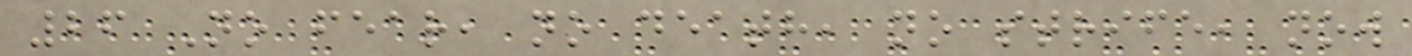26 No fear, no death, no strife, now
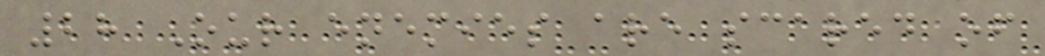28 Our enemies are scared of
